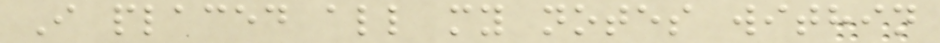I placed all my notes within
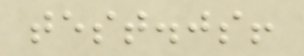test.js!
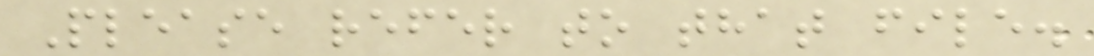Please refer to that file.
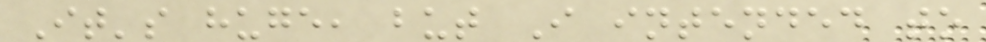It's huge, but I intended to
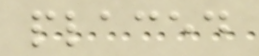placed
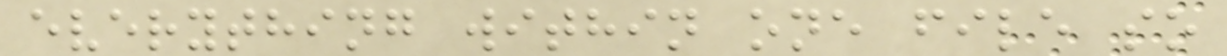everything within one file so
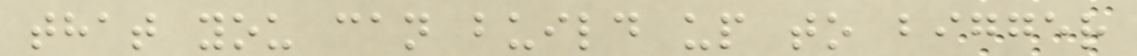that you can build up to bigger
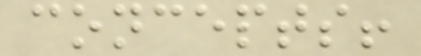concepts!
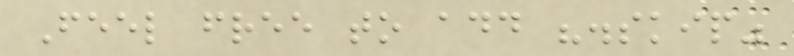Feel free to add ".skip"
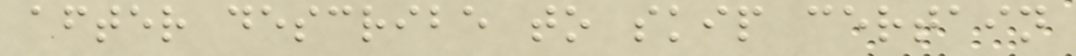after describe to skip certain
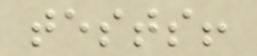tests!
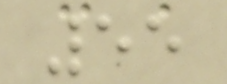55
